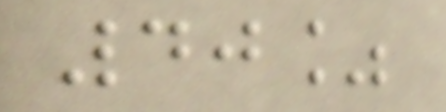40%
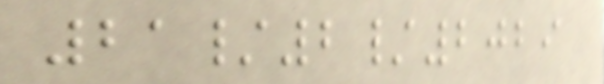21/2/2029
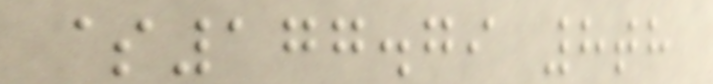$177.79 8th
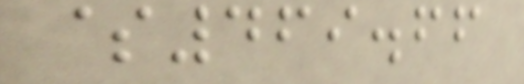$469.66
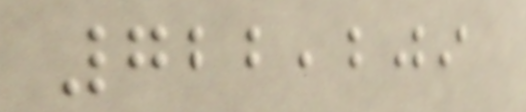722,209
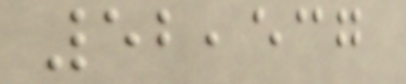52,537
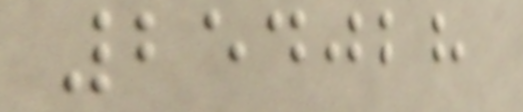254028
